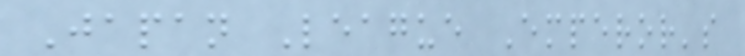Japan League Emperor's
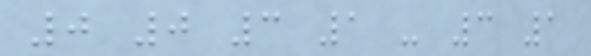0 0 3 1 - 3 1
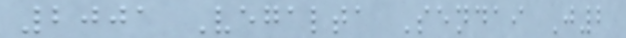2001 Vegalta Sendai J2
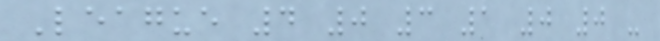League 4 0 3 1 0 0 -
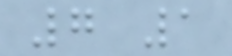7 1
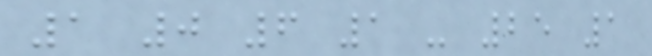1 0 6 1 - 25 1
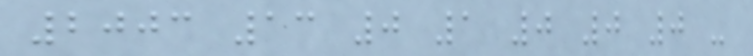2003 13 0 1 0 0 0 -
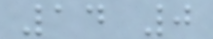14 0
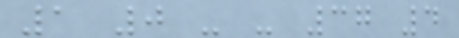1 0 - - 37 4
